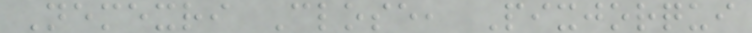Nemexri Close, Pixjorqui
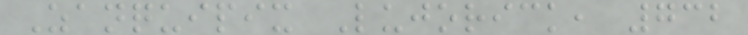Zanquipix Lujorick, 732
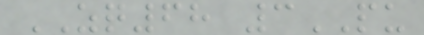ZQ68 3PU
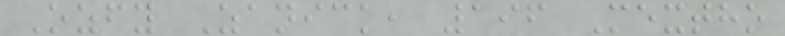Ozfy Zanick, 196 Mextho
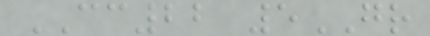CC22 5GR
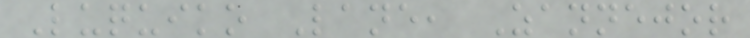Luquiko Lane, Zannejor
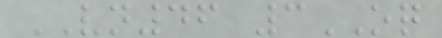VN46 3OQ
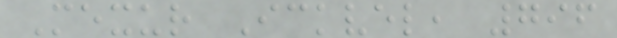Mexur Ickvel, 796
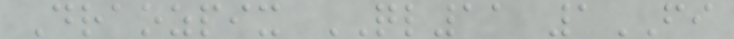Draozpix QL11 1FI
